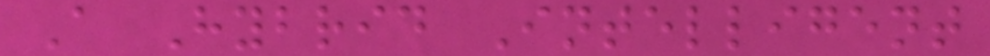A Hybrid Intelligent
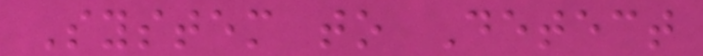System to Detect
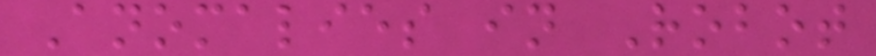Anomalies in Robot
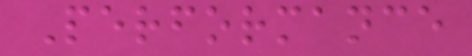Performance
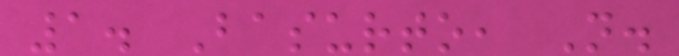1. Basurto, N.
